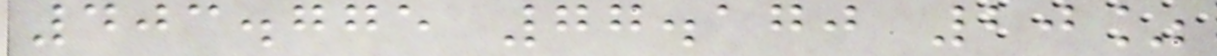403.775 77.170 20%
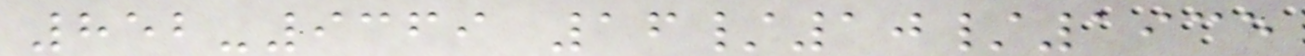852-9369 16/10/1935
